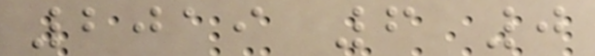2019 6 0
